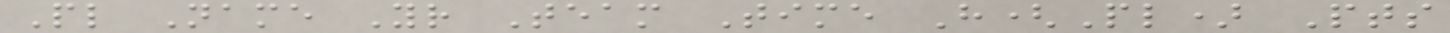Pl Name Yr Team Time H(Pl) Pts
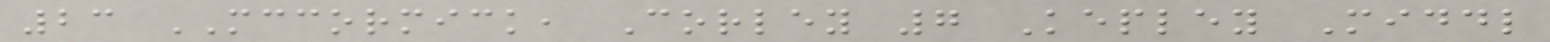23 MCCORMICK, Corley 7 Kepley Middl
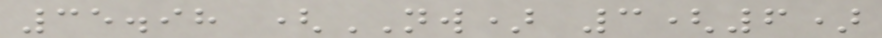35.98 (NW) 3(6)
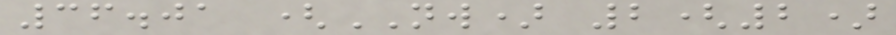36.01 (NW) 2(2)
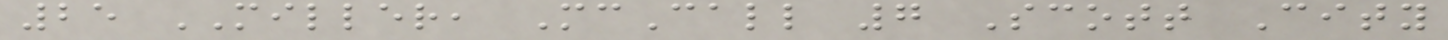25 MILLER, McCall 7 Scott City
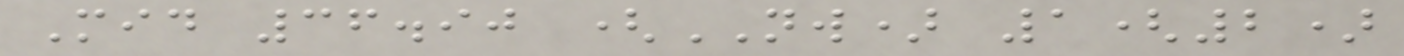Mid 36.90 (NW) 1(2)
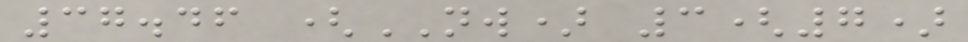37.46 (NW) 3(7)
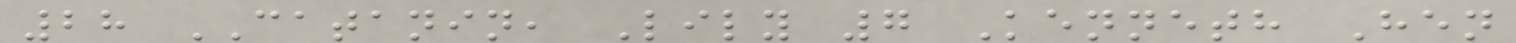28 CATANIN, Lily 7 Kenneth Hen
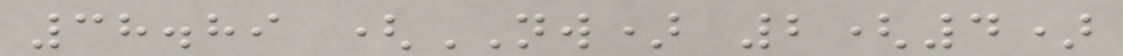38.89 (NW) 2(4)
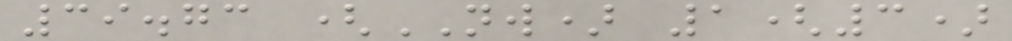39.73 (NW) 1(3)
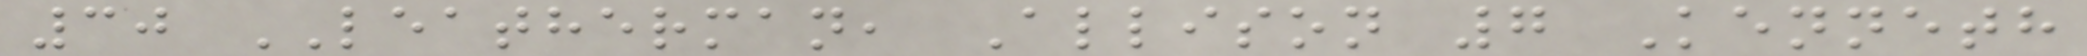30 LEATHERMAN, Allison 7 Kenneth
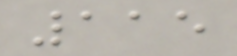115
